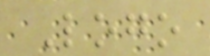Logo
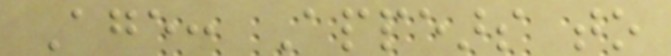Age: Appears to
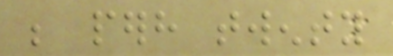be perhaps twenty
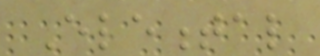Elemental
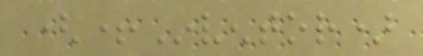(+Inventor)
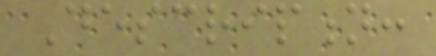Description:
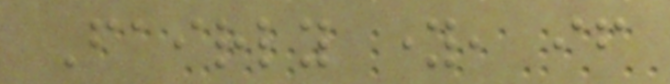Fairly young, if
